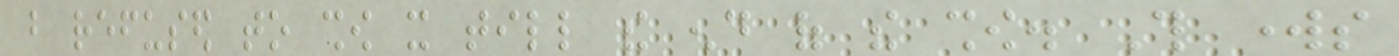but refused to show it till the end of the show. This works
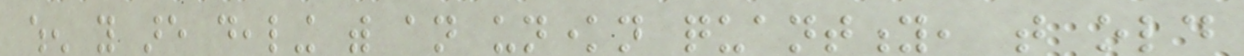when you are dealing with an unknown quantity, that old
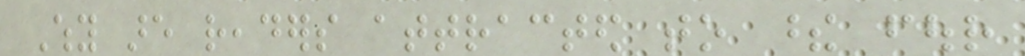Why are readers attracted to these four
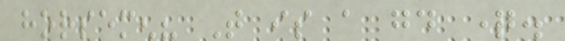horsemen? That is a good question.
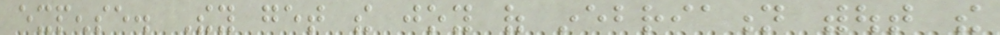expense. They get the joy of inebriation without the
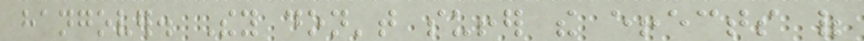hangover. They don't suffer the effects of
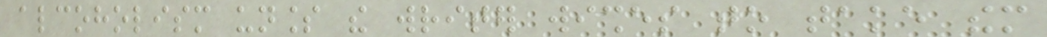alcoholism unless the writer wishes to take them
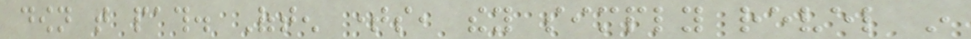down that path. Often times, they simply revel in
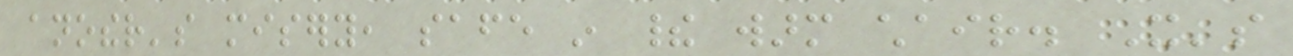another's misery, safe in their warm chair. It's
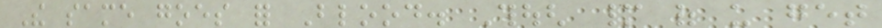The same goes for Blood. Though many of us get
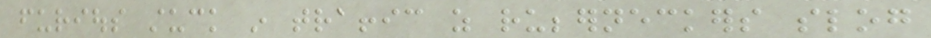furious stuck in traffic as rubberneckers slog
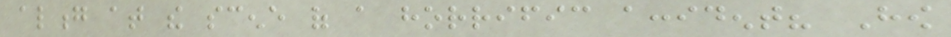along at the scene of a horrific accident? How
